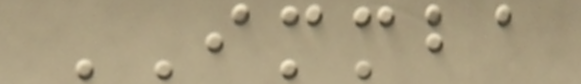IMMBA
